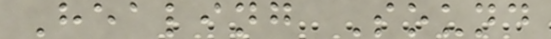Healing Sound
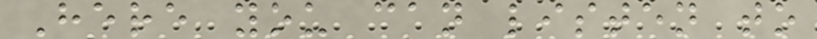Here you can listen to
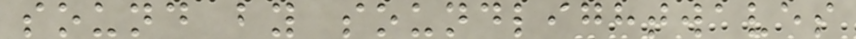sound by soundlightwaves
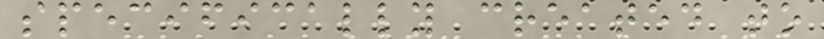specifically created to
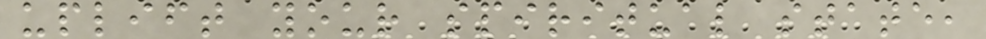uplift your spiritual state,
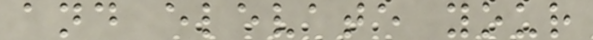and elevate your
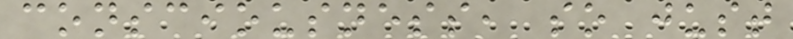consciousness, so just
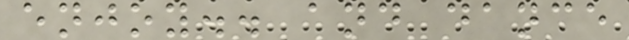enjoy.. and dance
